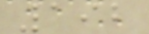192
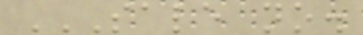SALE NO.
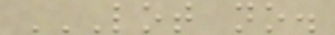LOT NO.
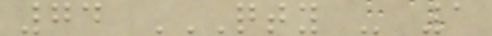74 QTY - 1
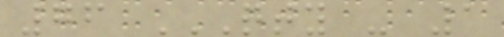76 QTY - 1
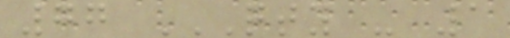77 QTY - 1
